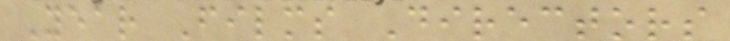Year Films Directors
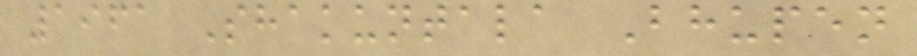1961 Shakuntala Bhupen
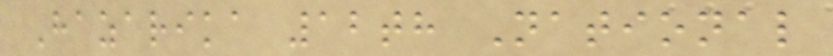Hazarika 12th National
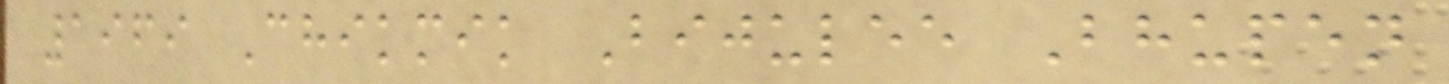1969 Chikmik Bijulee Bhupen
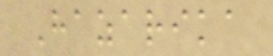Hazarika
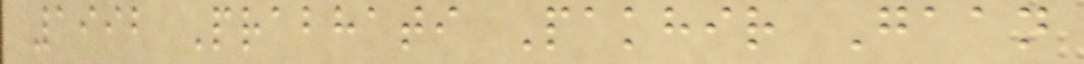1992 Prabhati Pakhir Gaan
